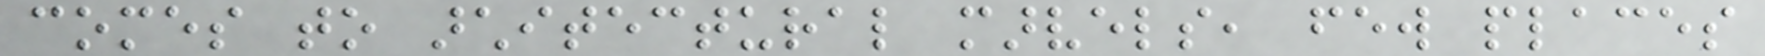comes to architectural marvels, few places
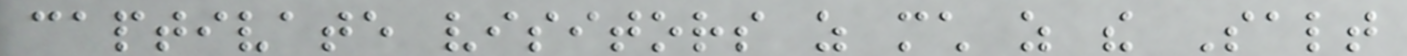captivate visitors as much as the Salt
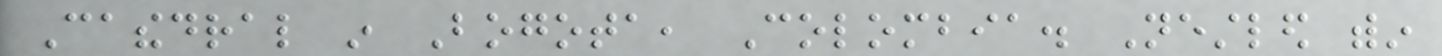Cathedral in Bogota, Colombia. Nestled within
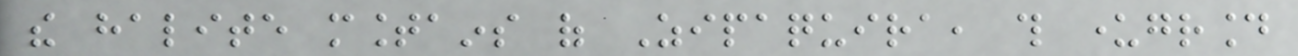the halite mountains of Zipaquira, this underground
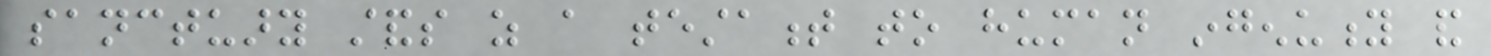sanctuary stands as a testament to human ingenuity and
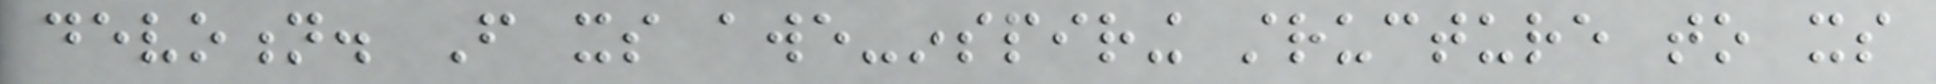devotion. From its awe-inspiring structure to its
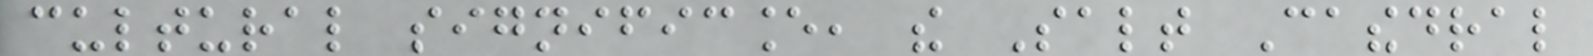cultural significance, the Salt Cathedral
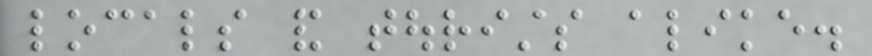locals and tourists alike.
